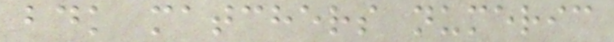bdk matchers numeric
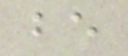be
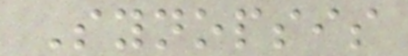Synopsis
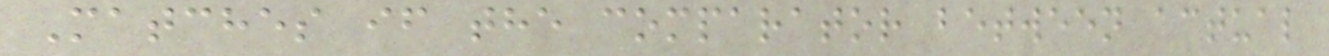Matches if the comparator between actual
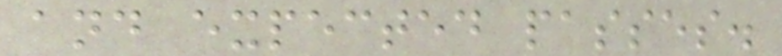and expected passes.
